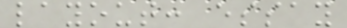layout: essay
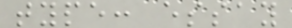type: essay
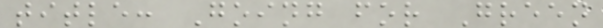title: Going for Green
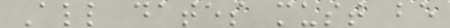All dates must be
